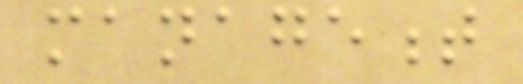management
